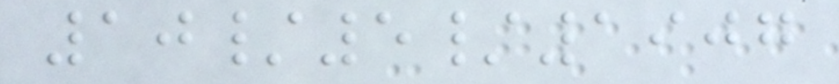10/5/1907
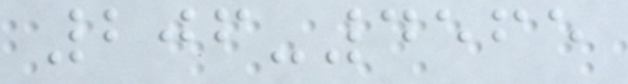206-4565
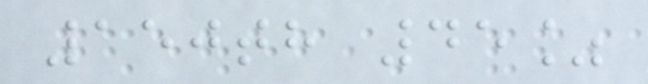150th 45%
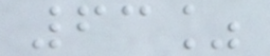63%
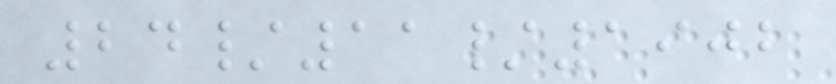24/11/1902
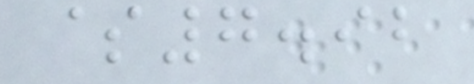$7.92
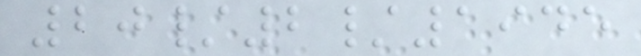20/2/1945
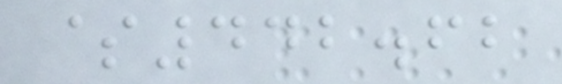$442.62
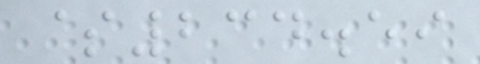$234.59
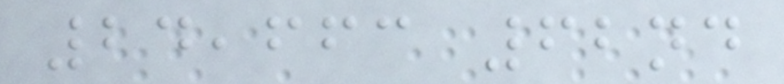24,663 62nd
